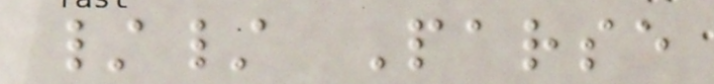// Parse
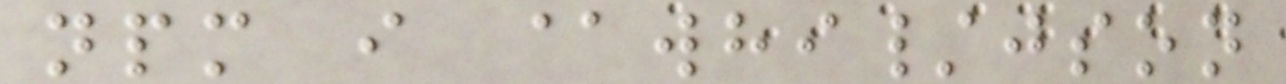npm i @whi/json
